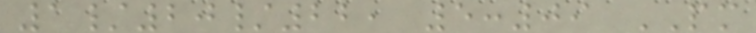1/20/22, 5:09 PM
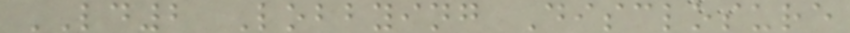LD2 Lobbying Disclosure
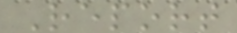Report
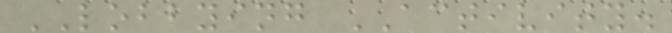LOBBYING ACTIVITY.
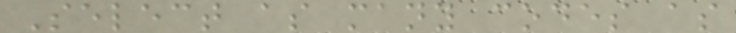Select as many codes as
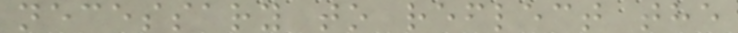necessary to reflect the
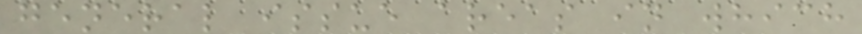general issue areas in which
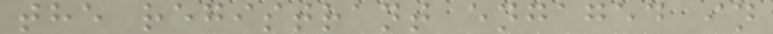the registrant engaged in
